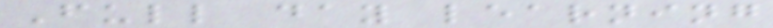Full day learning
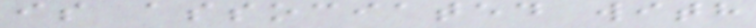is associated with
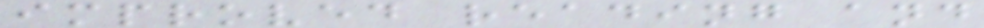improved reading and
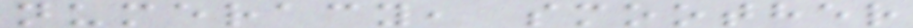numeracy, smoother
